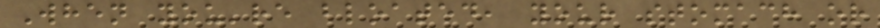When you're bloated, your stomach or
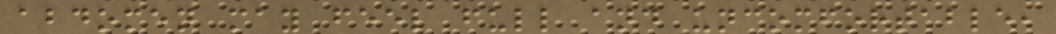abdomen may feel full and uncomfortable,
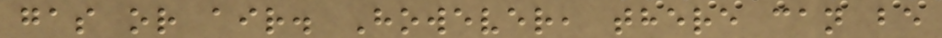gas or air. However, there can be
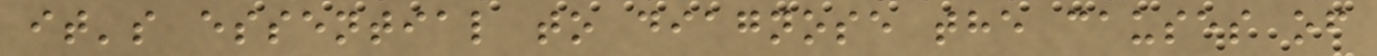it's essential to diagnose the causes of
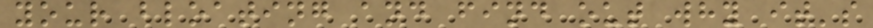your bloating and find out why it's
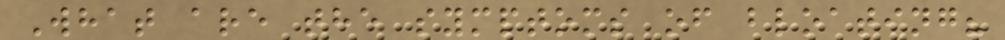What are the symptoms of bloating?
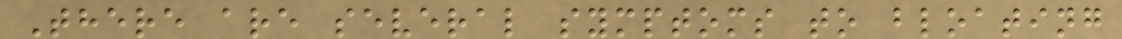There are several symptoms to bloating
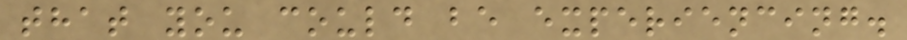that you could be experiencing.
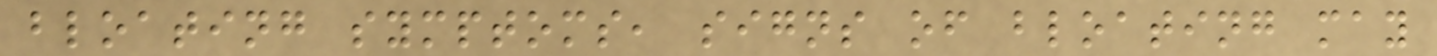bloating symptoms, signs of bloating may
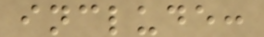include:
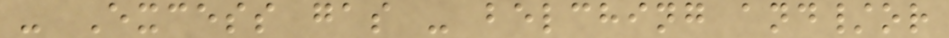- Excess gas - belching and/or
